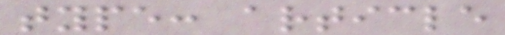type: article
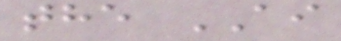the AI
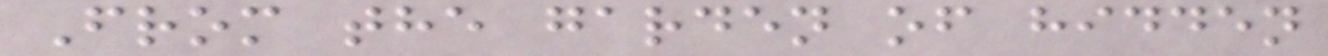From the garden of hidden
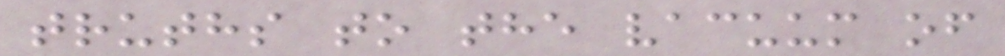truths to the vacuum of
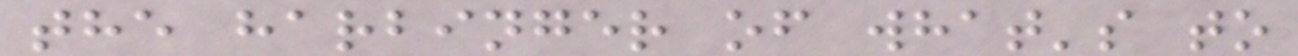the harbinger of what's to
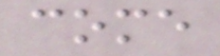come
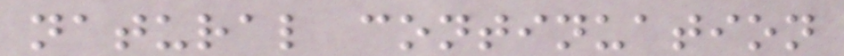natural continuation
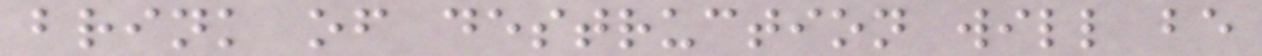brink of destruction will be
